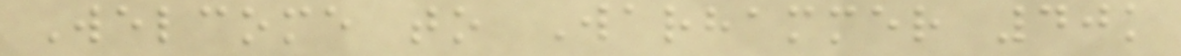Welcome to Warhammer 40k
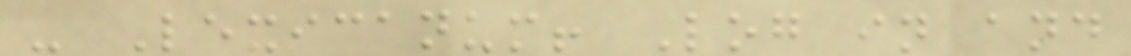- Lexicanum! Log in and
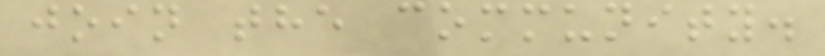join the community.
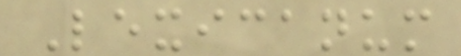Lexicanum
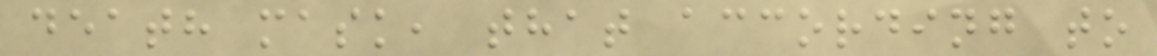death mask, that according to
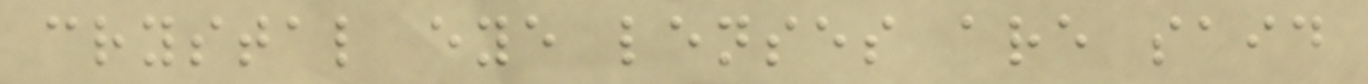crystal eye lenses are said
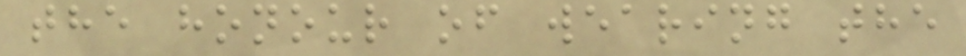the honour of wearing the
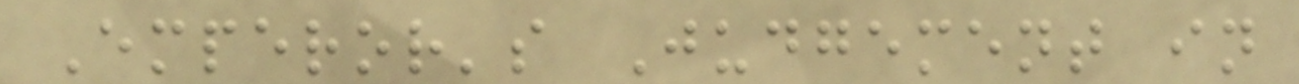Emperor's Judgement in
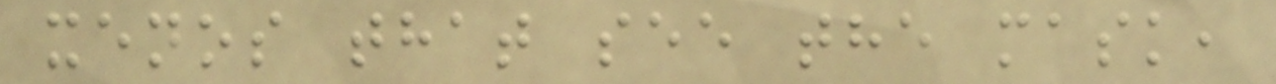xenos that see the mask,
